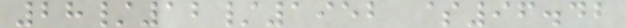28/12/1952 $96.42
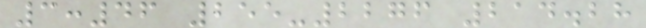3:46 255-2276 214.28
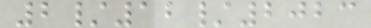2/12/2023
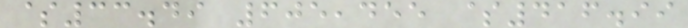$33.49 605,455 $416.99
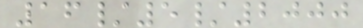16/5/2000
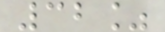32%
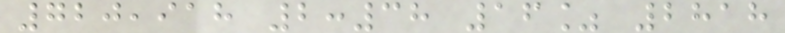720,918 2:38 16% 2818
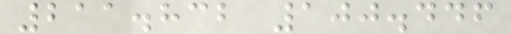211.832 100.446
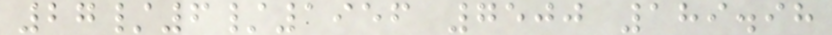27/6/1956 7500 189.98
